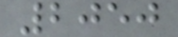2050
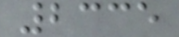2335
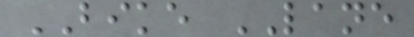BIKE LANE
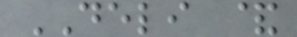DELI &
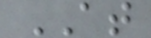AT
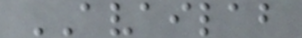AVAILAB
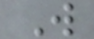W
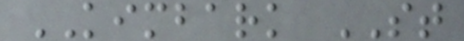KIMBARK ST
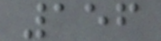156
